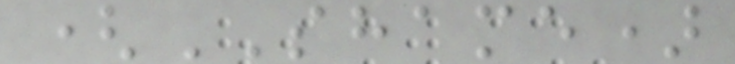(SHAME)
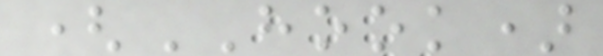(HOOK)
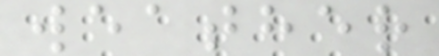weather
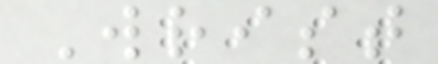Wrist
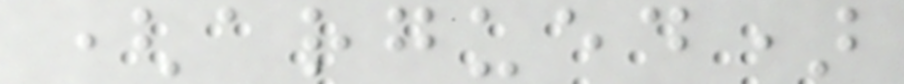(argued)
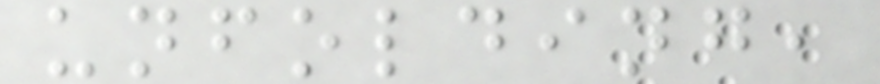unfolding,
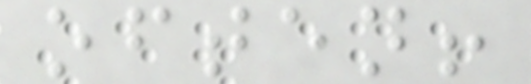often!
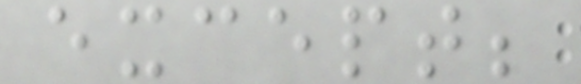except;
